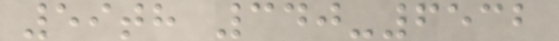59th 340-6532
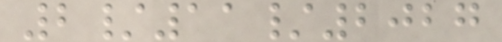2/11/2027
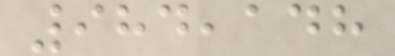984,148
